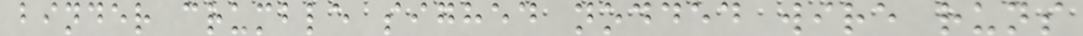binder crumble sighed nodded wire runs
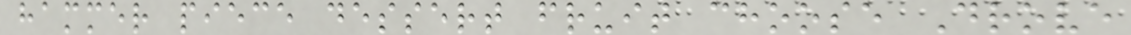hammer piece dessert fruit choose Drove
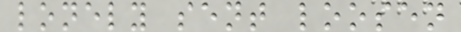lonely sent loosen
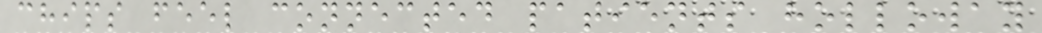chips feel connected patients holloway
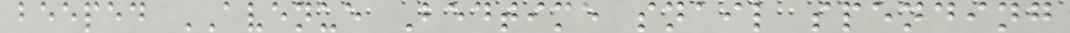beeped AVENUE Bedtime snail spending
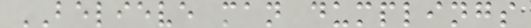BELIEVE man dumplings
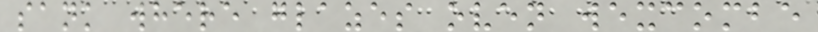sank where glazes oven wexcombe
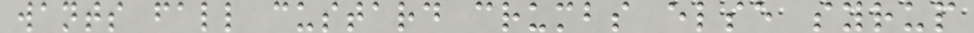wants fall custard crumbs else syrup
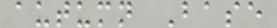autumn Base
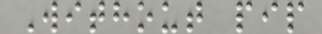Without pip
